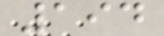194
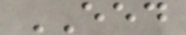EED
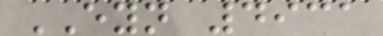EYN 4931
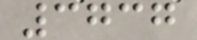3737
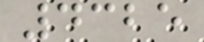4325
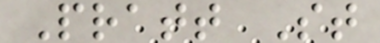Pratt St
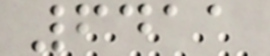6411
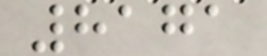8171
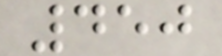450
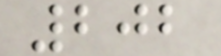202
